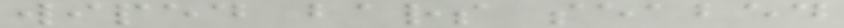wiped bars seabed
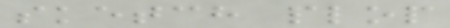sketch plop
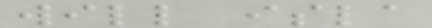will isla
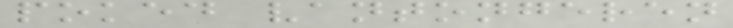poked vantongeren
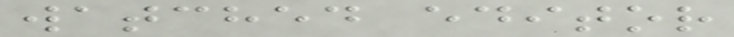watched editor
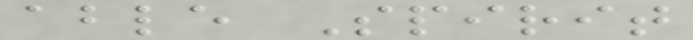able Spirit
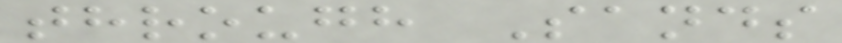through Sands
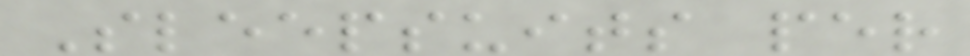Sleepsuits per
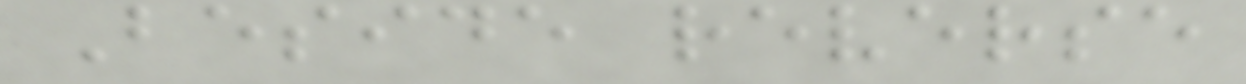Beside reverse
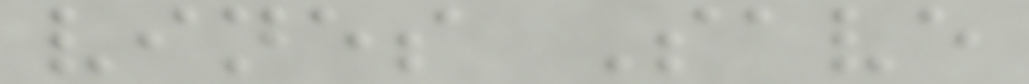vines Save
